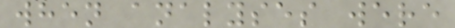when analyses were
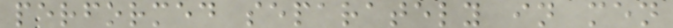performed separately in men
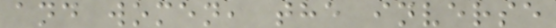and women, the inverse
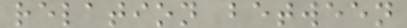relation between
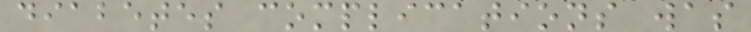diabetes complications was
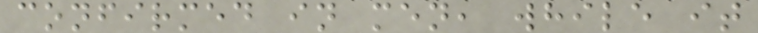confirmed in men, while it
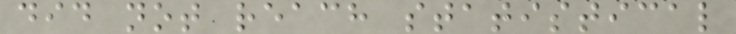did not reach statistical
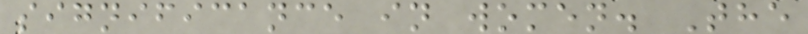significance in women. The
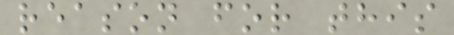reason for this
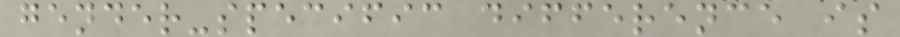gender-specific difference is
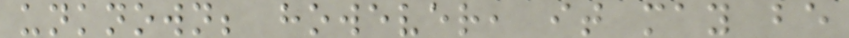unknown; however, it may be
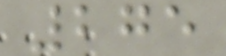275
